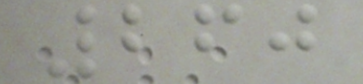260
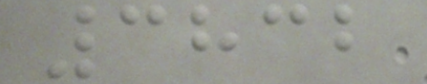3832
